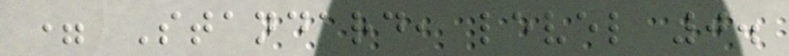= Standard, level 0.
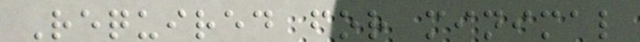Required for minimal
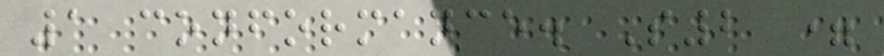1 conformance. S2 =
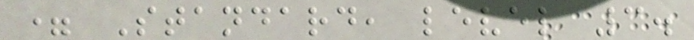= Standard, level 3.
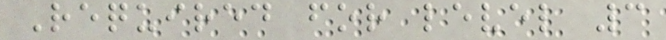Required for level 3
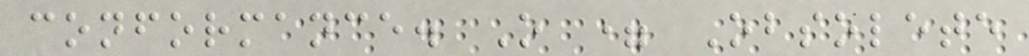conformance. O = Obsolete
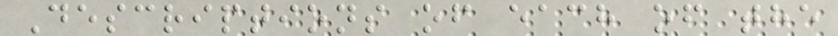Descriptions of each of the
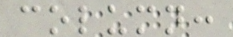column:
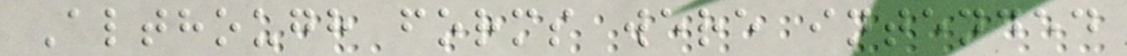Although forms were intended
